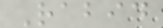Rabid
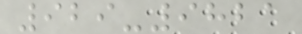929-9821
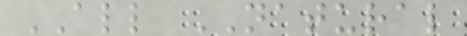ALL NATURAL
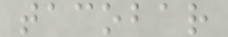tacobar
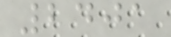2401
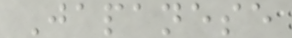Japanese
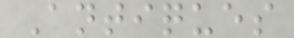Antiques
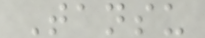Tansu
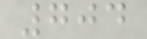704
